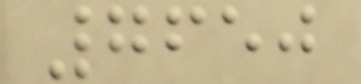7650
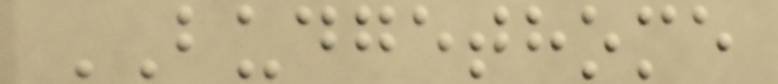BUDGETHOME
